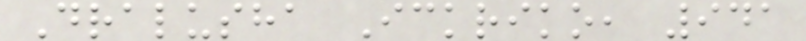Dralusha Ickriko, 941
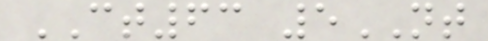CT63 5NT
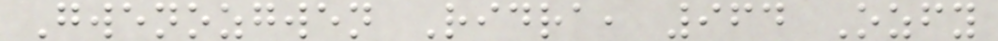Gwenozgwen Ridra, 964 Ozfy
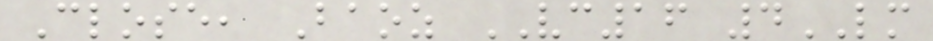Close, Baoz VC16 4LM
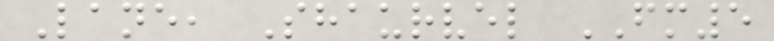Lane, Shaurvel FM5
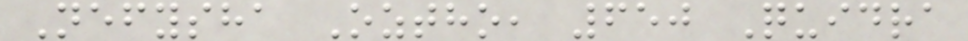Nefysha Oztho, 650 Quidra
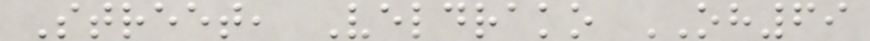Street, Veldrako OH69
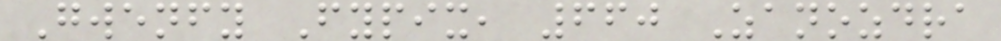Gwenfy Fypix, 660 Zanozdra
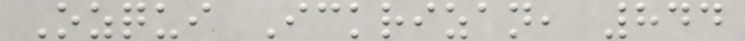Ozqui Ickrizan, 844
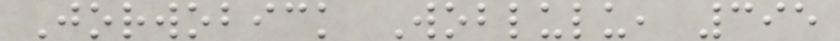Jorwobick Woblulu, 395
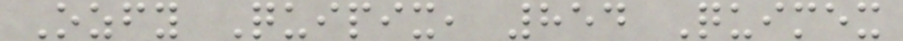Ozfy Quipix, 854 Quimex
